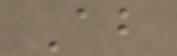About
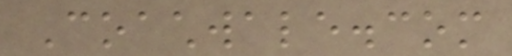Coachwale.com
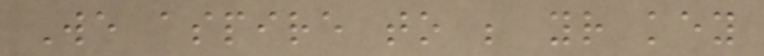We aspire to be your key
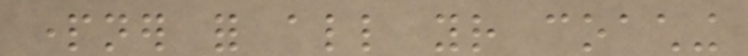partner for all your coaching
